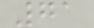71
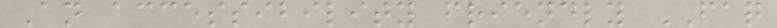An accessibility friendly FAQ
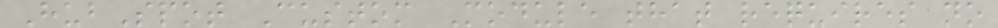HubSpot Custom Module that requires no
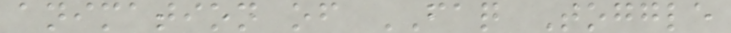animation of FAQ Toggle
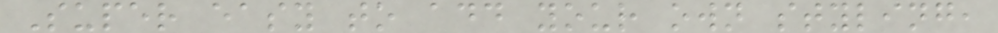Super easy to add your own styling,
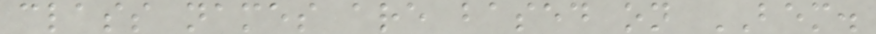class names are based on BEM.
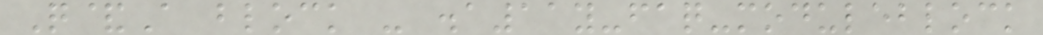Q&A block - .a11y-faq-moduleblock
